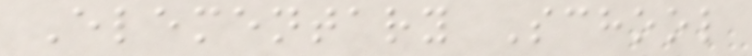Elementary School
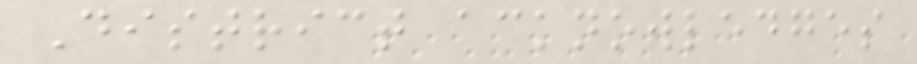District acknowledges
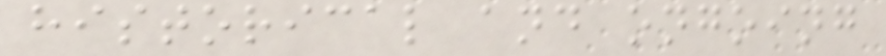historical and ongoing
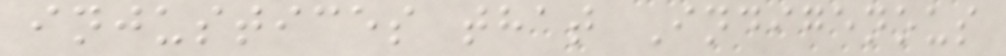injustices that Indigenous
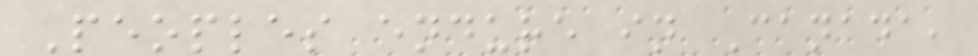Peoples endure in Canada,
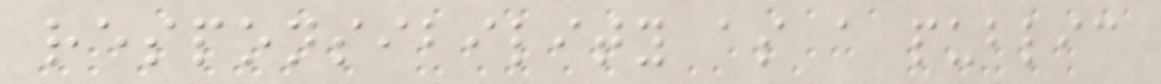responsibility as a public
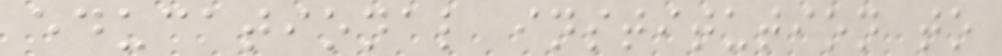educational institution to
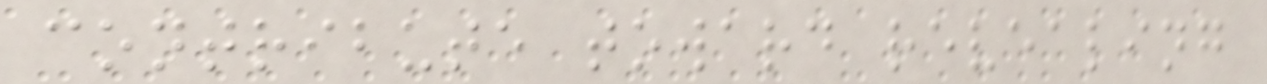contribute toward revealing
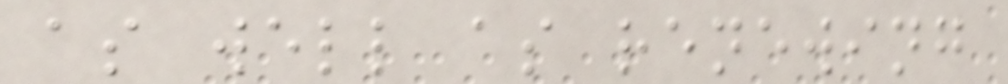as well as renewing
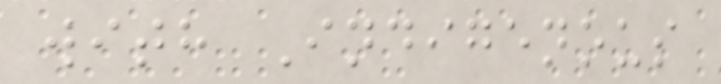with Indigenous
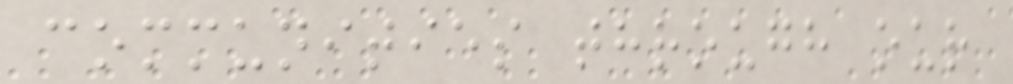communities through our
